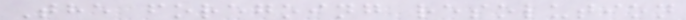The foregoing resolution
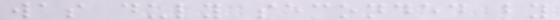was duly seconded by
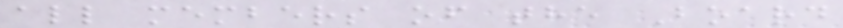all members of the Board
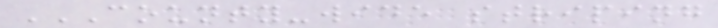COUNTY-WIDE STRIPING
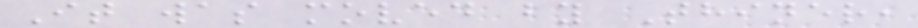It was moved by Thiner,
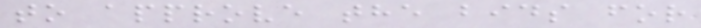to approve the bids for
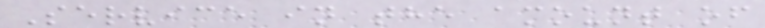Service in the amount of
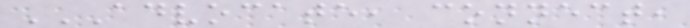ADVOCATE, CONNECT,
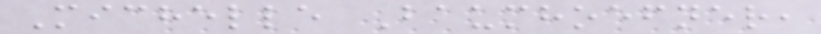Michelle Baumhoefner,
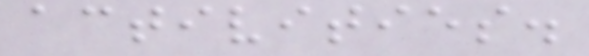activities.
